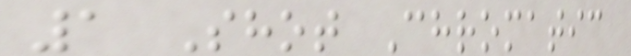1 Shot Chromatic
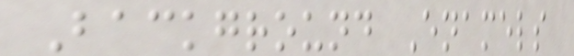Background Enamels
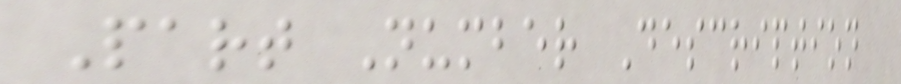Part Number Description
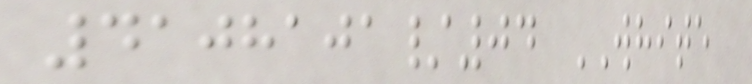4108101/04 WHITE
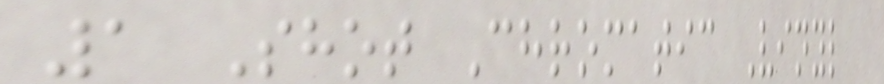1 Shot Chromatic Vinyl
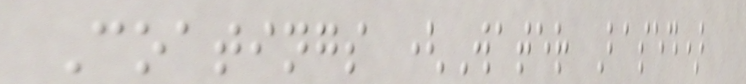Coatings (Water Based)
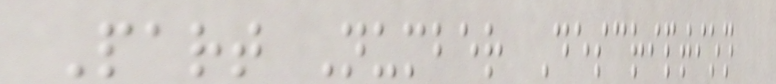Part Number Description
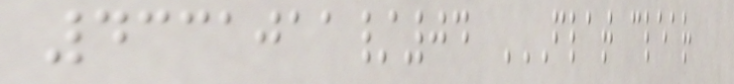4331011/04 FLAT CLEAR
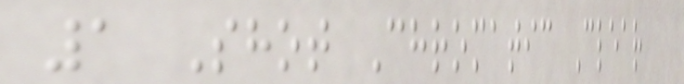1 Shot Chromatic Clear
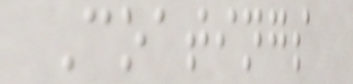Coatings
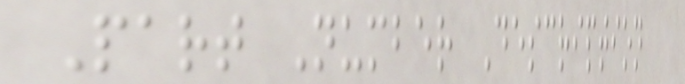Part Number Description
